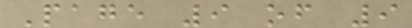Page 9 of 9
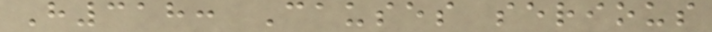H318: Causes serious
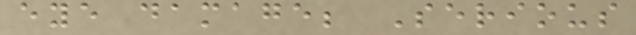eye damage; Serious
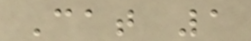Cat 1
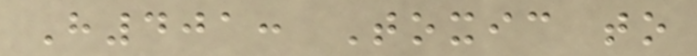H401: Toxic to
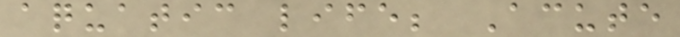aquatic life; Acute
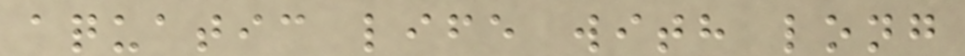aquatic life with long
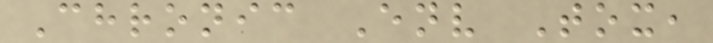Chronic Env Tox,
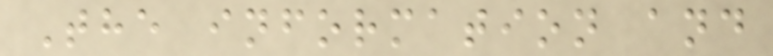The information and
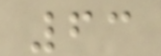63
